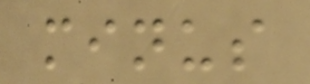minus
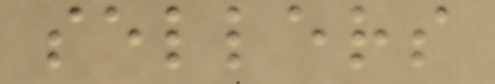sellers
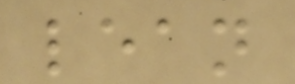lean
